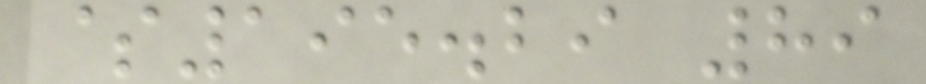$195.29 89
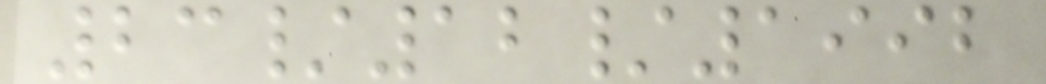23/12/1992
